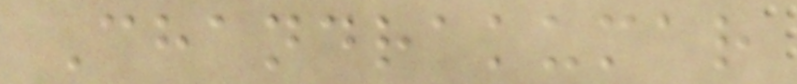Chandrakumar
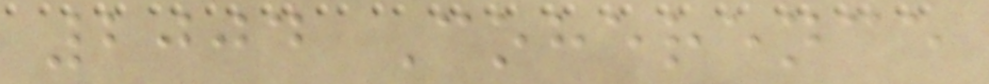2004 Coherence
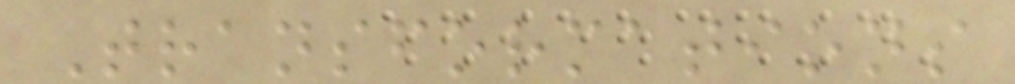Transformations
